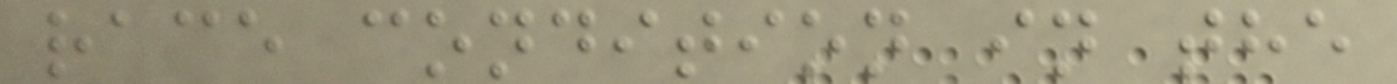race condition in the
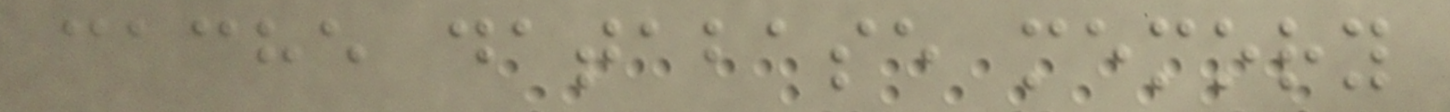cache database memory
